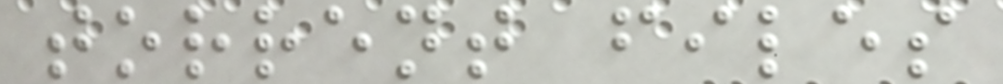torrent files
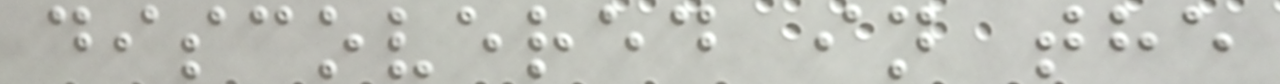discovered in the
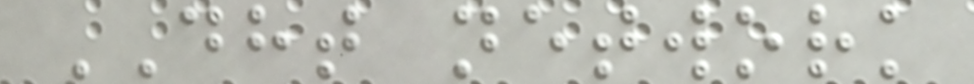DHT network
